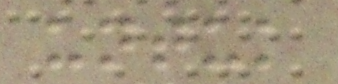untuk
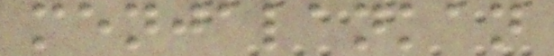menjalankan
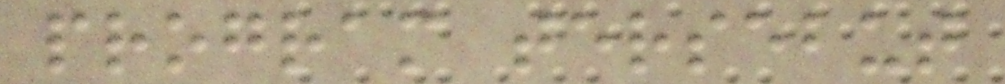program tersebut
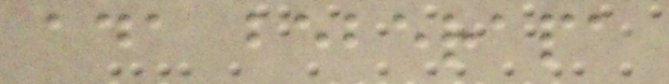ada beberapa
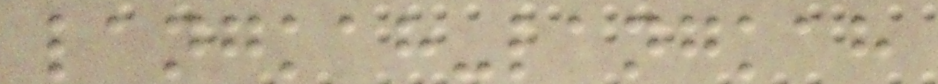langkah-langkah
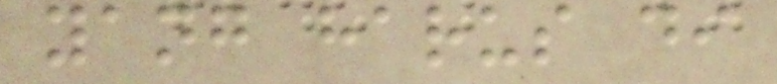yang harus di
